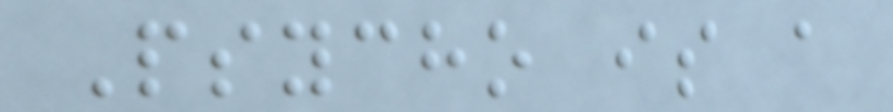Psycho is a
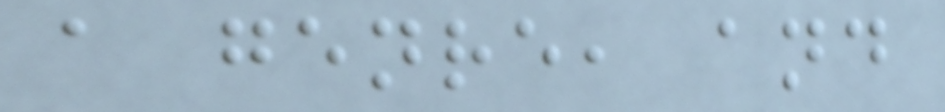a genre, and
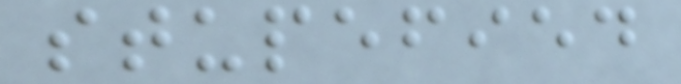stupefied
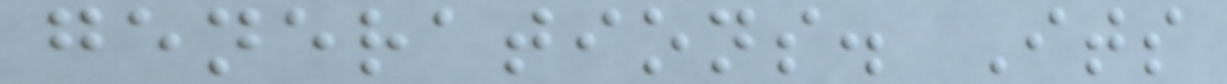generations. Its
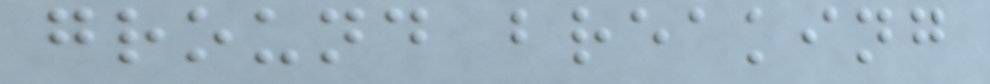ground breaking
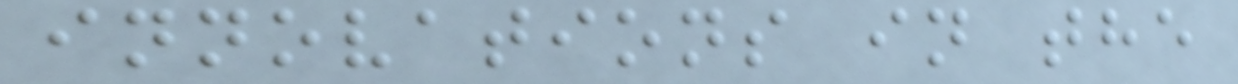innovations in the
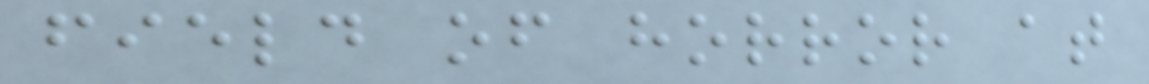field of horror at
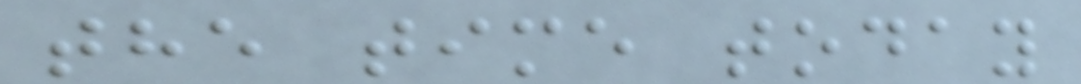the time today
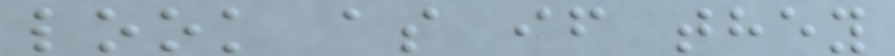look as if they
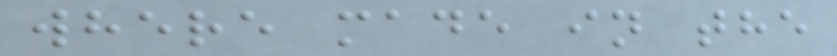where made in the
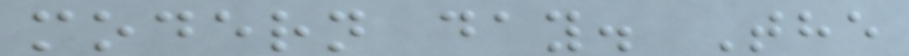modern day. The
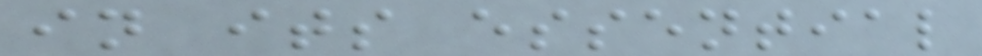in its essential
